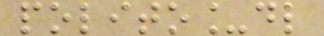polito_dl
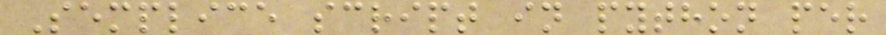Semplice script in python per
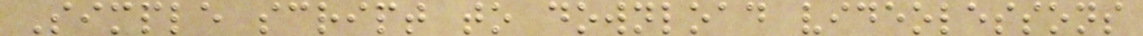Simple script to download videolessons
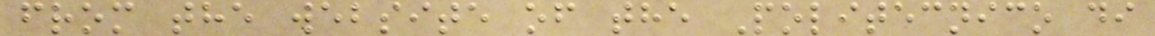from the website of the Politecnico di
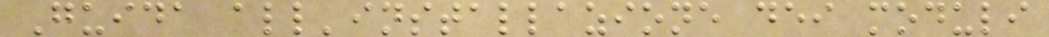Guida all'installazione dei moduli
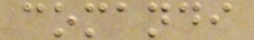comandi
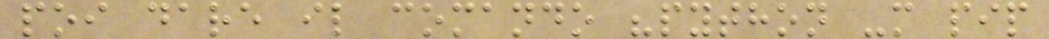poi dare il comando "python -m pip
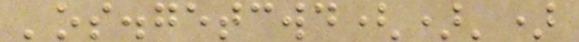'os.getcwd()')
